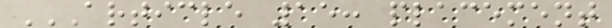ARTICLE 15: PLACEMENT
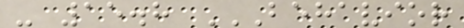- 15.8 BEHAVIOR
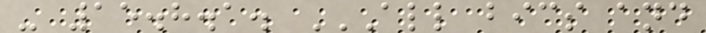- 15.8.1. ALL BICS AND
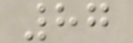87
